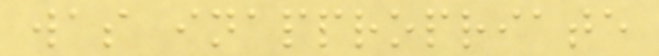was inappropriate
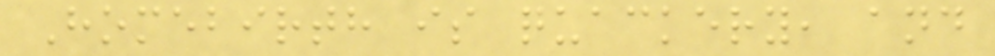Homebirth is quackery, and
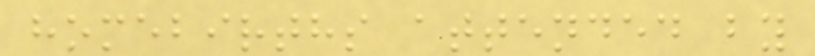homebirths attended by
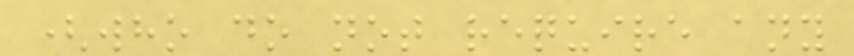(who do not require any
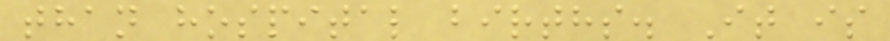than hospital births. It is
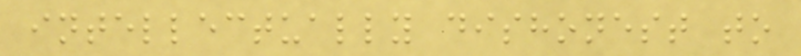intellectually dishonest to
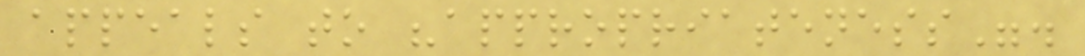appeals to "appropriateness".
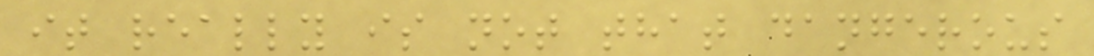it really is not that dangerous
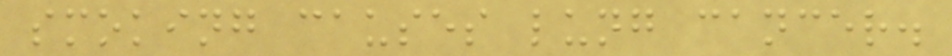smoking causes lung cancer.
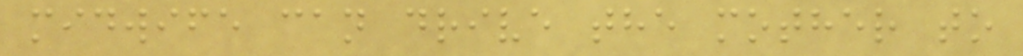midwife can drive the mother to
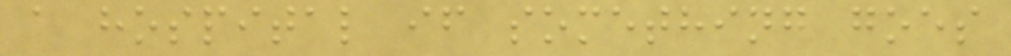a hospital if something goes
